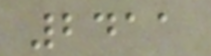2411
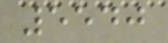5540
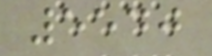5540
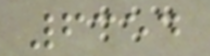6354
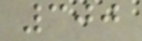300
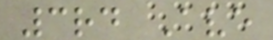3rd Ave
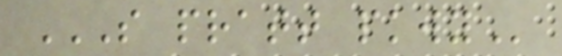S PRATT PKWY
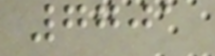7701
